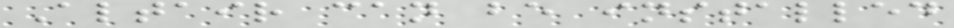Altair can be installed
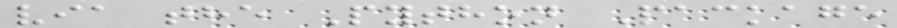via the Python Package
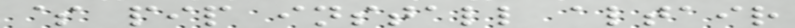$ pip install altair
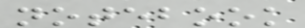notebook
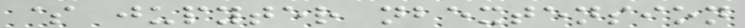$ jupyter nbextension
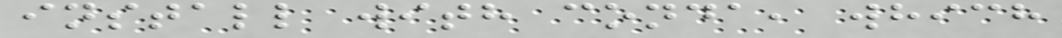install with conda, which
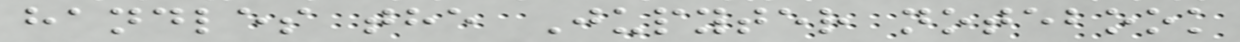handles the Jupyter notebook
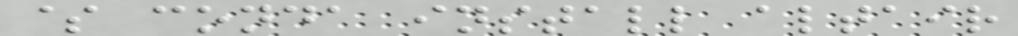$ conda install altair
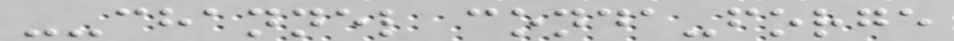--channel conda-forge
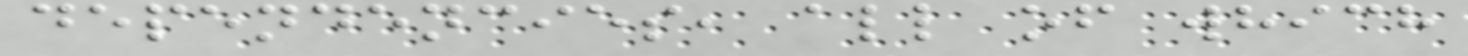dependencies, all of which
